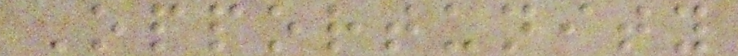Opportunity
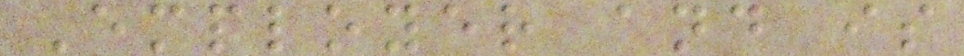Employer and is
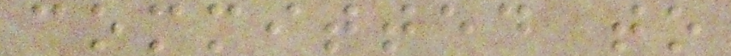committed to
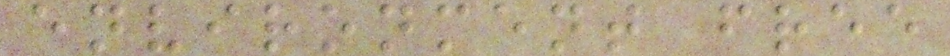environment free
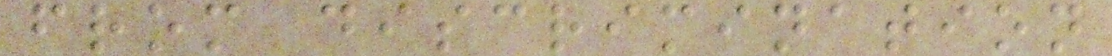from discrimination
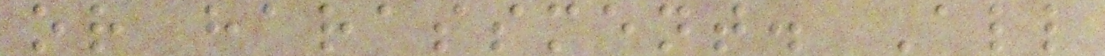or harassment. All
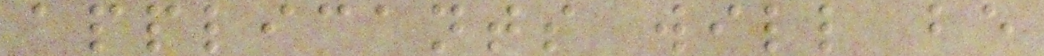applicants will be
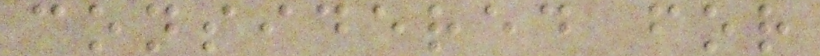considered for
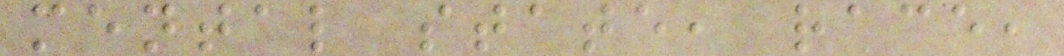mental state, race,
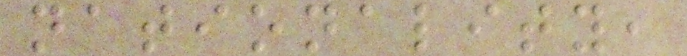nationality,
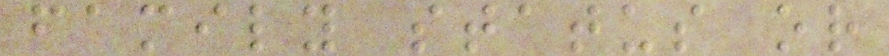family status or
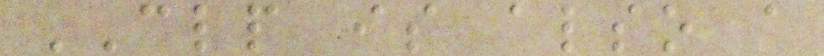CLP is also a
